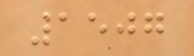1507
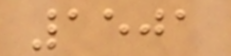1501
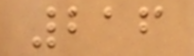216
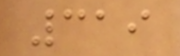319
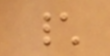\
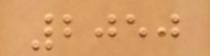2050
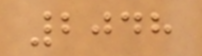2048
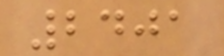2401
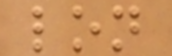lon
